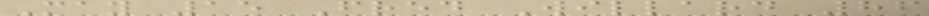May 15 Fred Willard 86
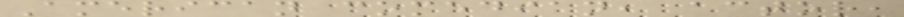American comedian, actor,
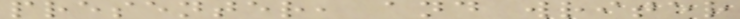presenter, and writer
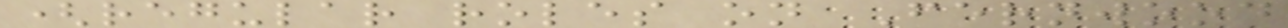(regular roles on Fernwood
